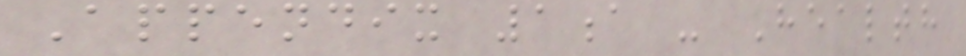Appendix 1a - Health
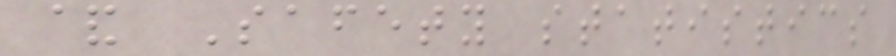& Safety statistics
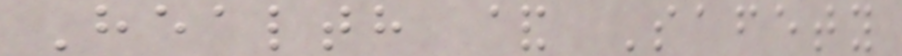Health & Safety
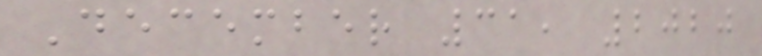December 31, 2020
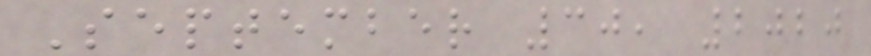September 30, 2020
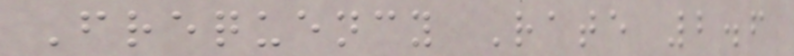Frequency Rate 2.6
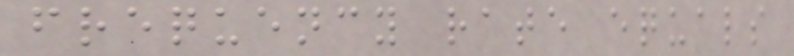frequency rate equals
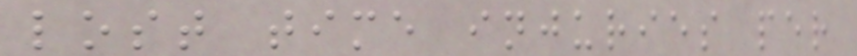lost time injuries per
